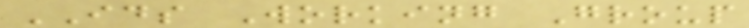IDS Working Group
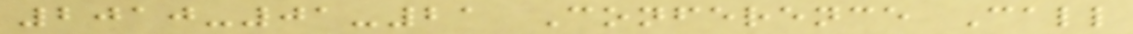2010-01-21 Conference Call
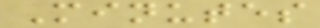Minutes
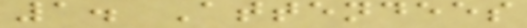1. Attendees
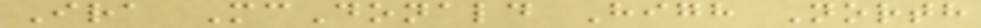Ira McDonald High North
